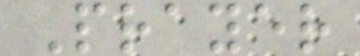Prayer
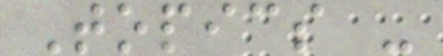Topics -
